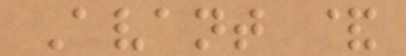Avant &
